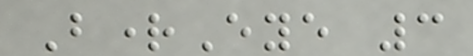BrightEye 3
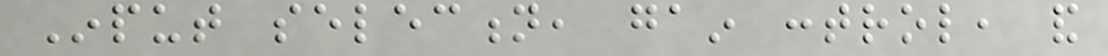Input selection, gain control, and
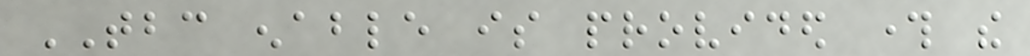TBC enable is provided through the
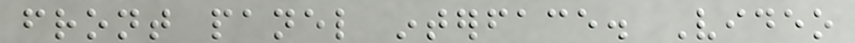front panel interface. Video
